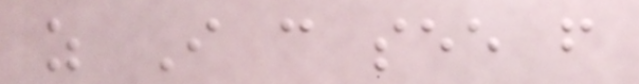as I can see from
